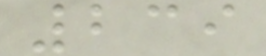239
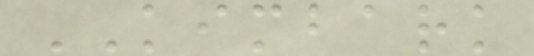KIMBARK
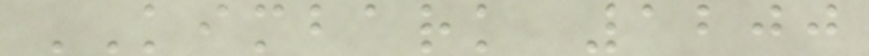KIMBARK 1200
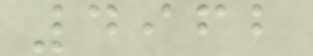4962
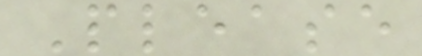Please
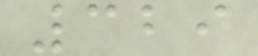329
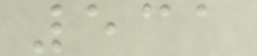531
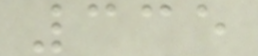335
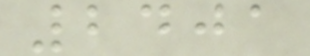2401
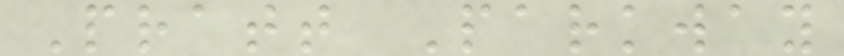Pratt Parkway
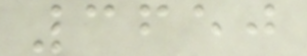3650
